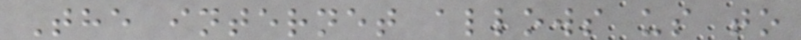The internet allows us to
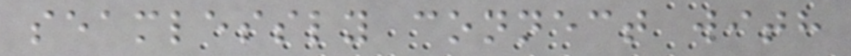seamlessly connect with
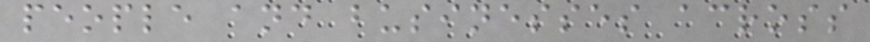people and businesses across
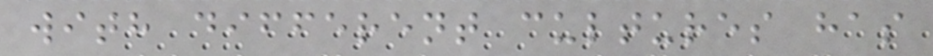with different cultures has
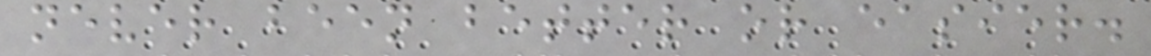never been better or easier.
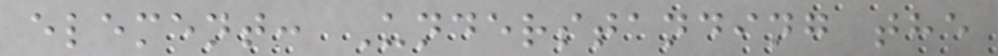element: Understanding the
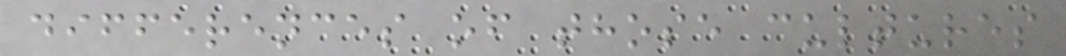differences of those cultures
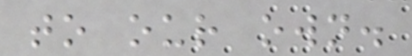to our own.
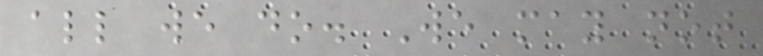all we do. We may not
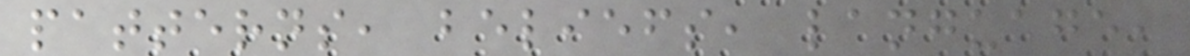patterns, beliefs, language,
